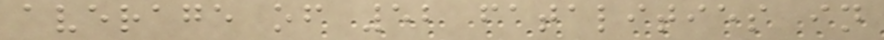average of 52 fatalities in
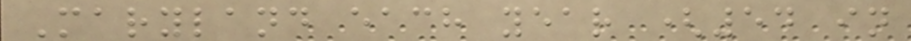Maryland each year (54 in
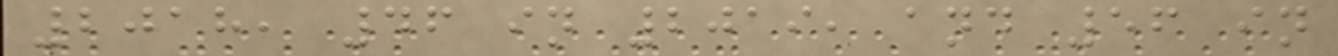2018, 46 in 2019, and 56 in
